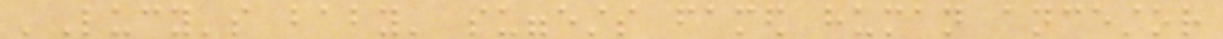'Lucy's baby' suggests famed human ancestor
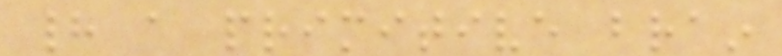had a primitive brain
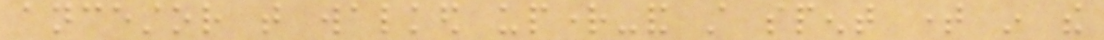ancestor that walked upright-and still spent time in the
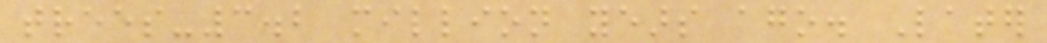trees-3.2 million years ago. Later
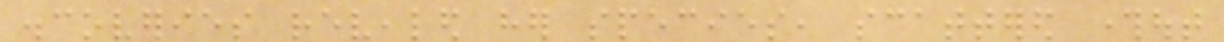discoveries revealed her species, scattered throughout
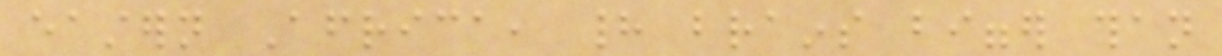eastern Africa, had brains bigger than
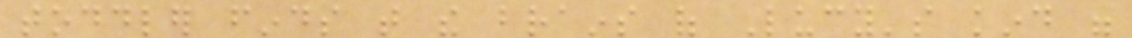toddler finds that the brains of Lucy's kind were
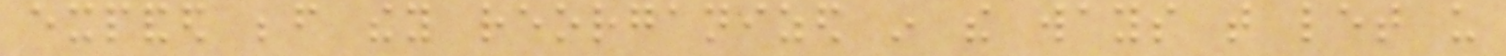expanded before they reorganized in the ways that let us
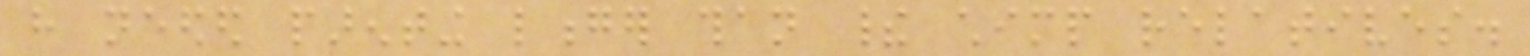have needed parenting longer than their chimp relatives.
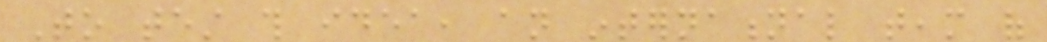To test this idea, an international team of
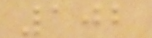102
